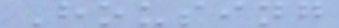Housing
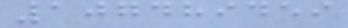107489459
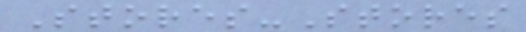Stores-Stores
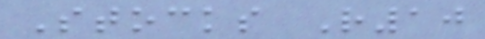Stocks R10
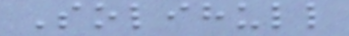Solihull
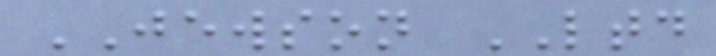JEWSON LTD
